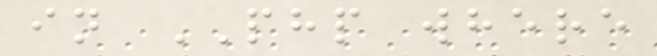in PHP where
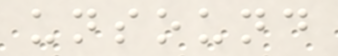unsound
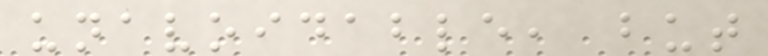unavoidable, but
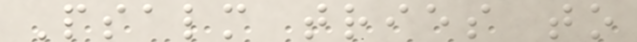Psalm tries to
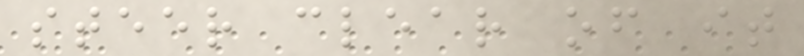steer clear of it
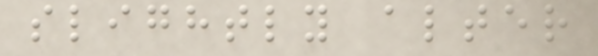slightly alter
